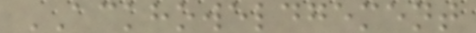ACKHOWELDGEMENT
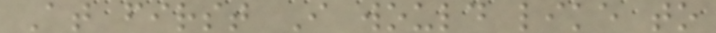At first I would like to
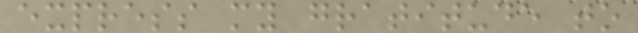express my gratitude to
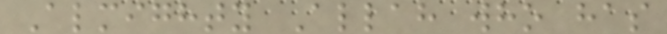Almighty Allah who has
